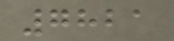7821
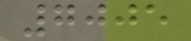7005
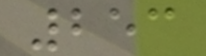253
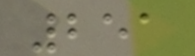251
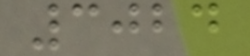3024
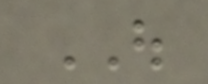OUT
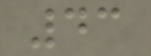43
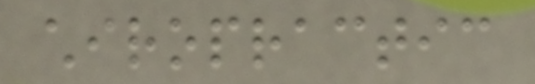chiropractic
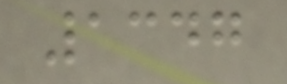1347
